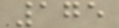175
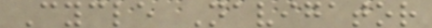Cycle Navigator
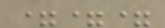===
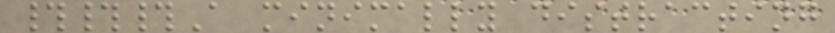###A minimally distracting
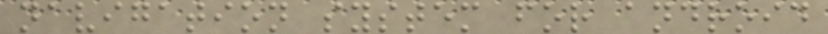navigation system for android
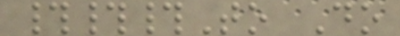###To Do
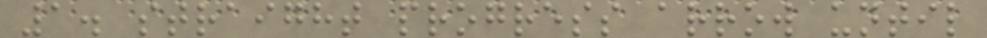1. straight progress arrow until
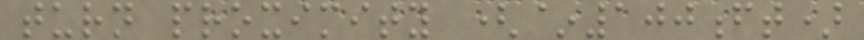turn proximity (~100ft)
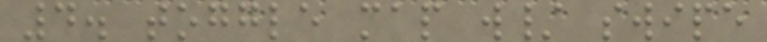4. toggle map w/ swipe
